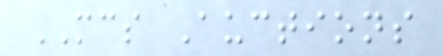MCS Auctions
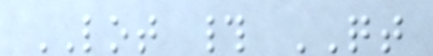LOT # QT
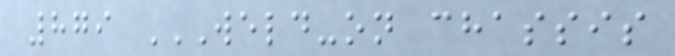879 WELD-ON CHASSIS
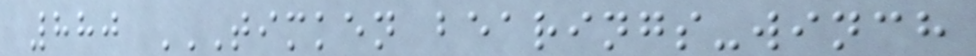880 TIMKEN BEARINGS-WINCH
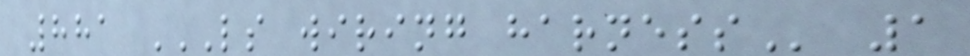881 LS WIRING HARNESS 1
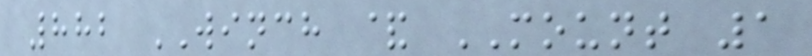882 WINCH & MOUNT 1
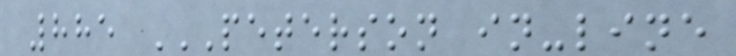885 PETERSON IN-LINE
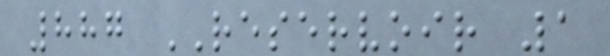887 RESERVOIR 1
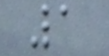1
